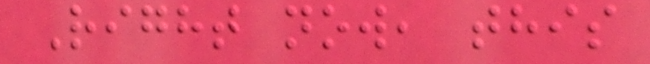Right now, this
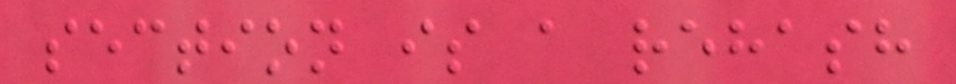section is a rehash
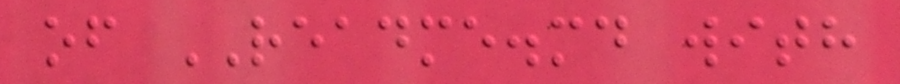of README.md with
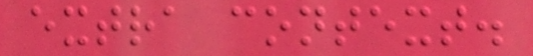extra context.
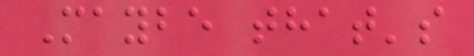Maybe that's
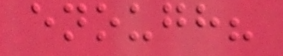enough?
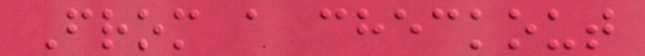From a checkout
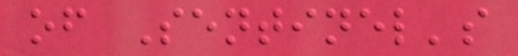of Sentinel's
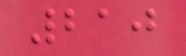210
